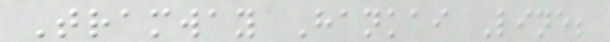Tramway Hankai Line;
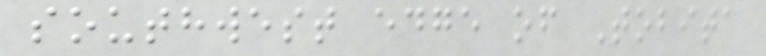southwest edge of Tobita
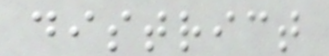district
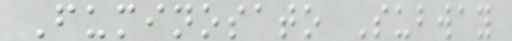Fuminosato Subway
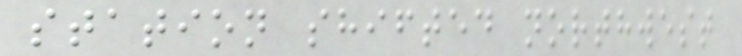station shifted northwest
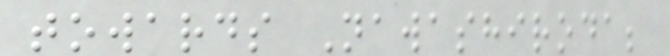towards Nawashiroda;
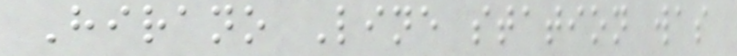Hirano Line station was
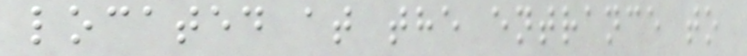located at the entrance to
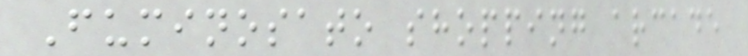Fuminosato shopping arcade
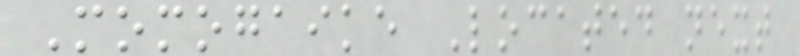Momogaike Located next
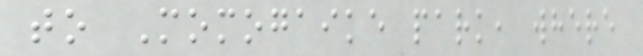to Momogaike park, where
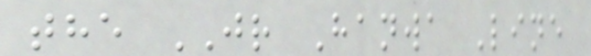the JR Hanwa Line
